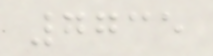7735
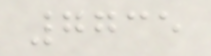7735
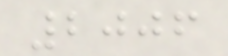2006
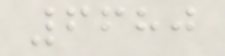6680
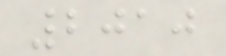2010
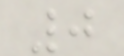0
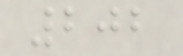202
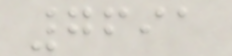7691
